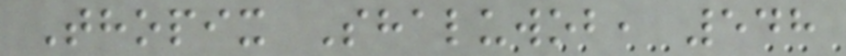Thopix Shaluwob, 548
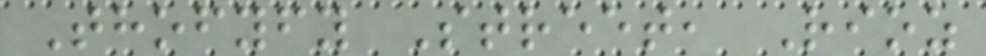Thofyfy Street, Rioz
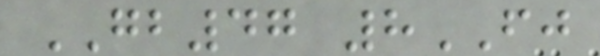GB47 8FJ
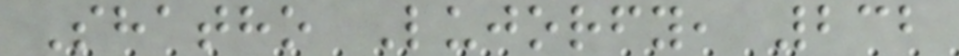Shatho Lujorfy, 232
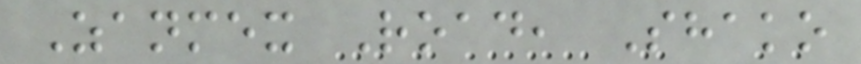Zanmex Road, Shako
